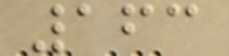163
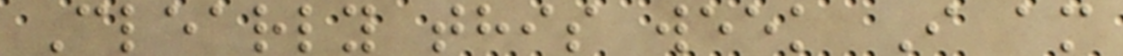Clearly this week I am
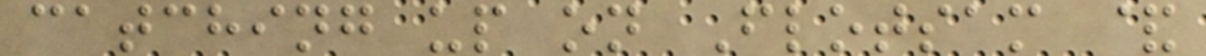catching up on Flotsam &
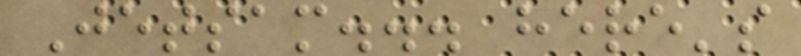Jetsam... here's
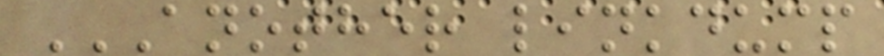ANOTHER LINKDUMP
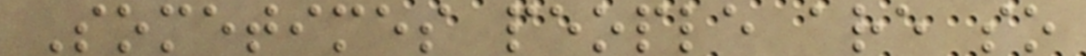Sometimes people are so
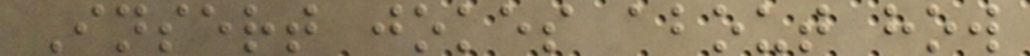Insert jokes about how
